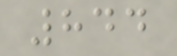844
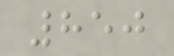850
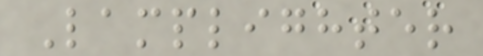Lamplighter
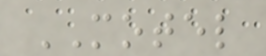MOTEL
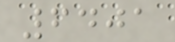6401
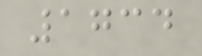1734
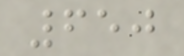650
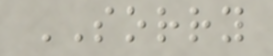SORRY
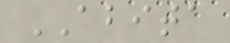ABITA
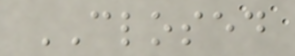CLOSED
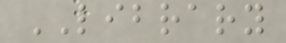LIBRARY
